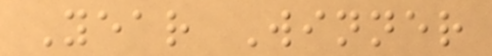Year Winner
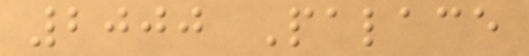2000 Palace
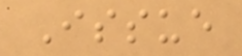Issue
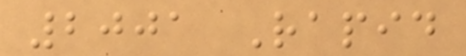2001 Rapid
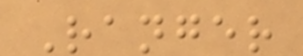Ranger
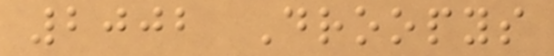2002 Droopys
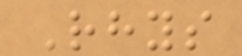Rhys
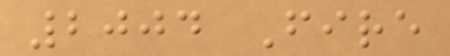2004 Fire
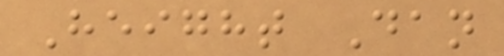Height Dan
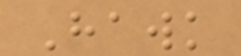Hawk
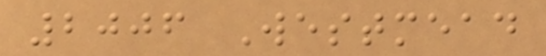2006 Westmead
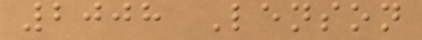2008 Lenson
